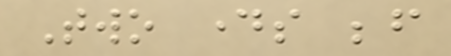Two days before
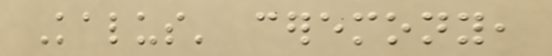Kalus' ceremony,
